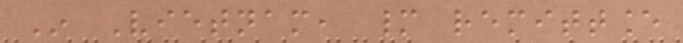In Vietnam, many remittance
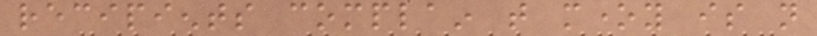recipients complain that money is not
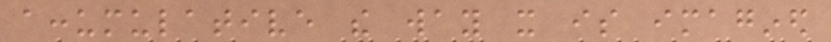accumulative the way it is imagined
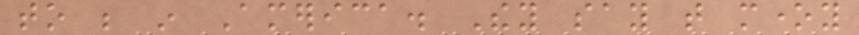to be in America. They say that money
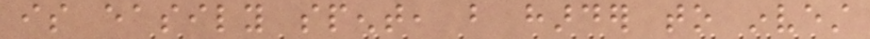is easily spent, but harder to invest
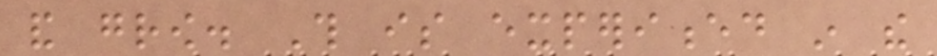and grow. This is experienced in the
